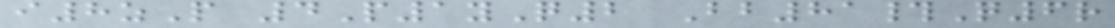i8zP 4P1yQ2 Bb81#Q6r
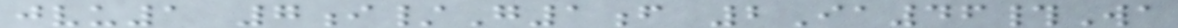jvu1 7i/G1f 2Ia46#Wa
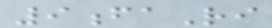9faRi
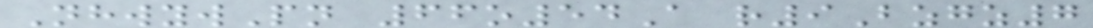NhwywPn 66o54A r9Bzgz7
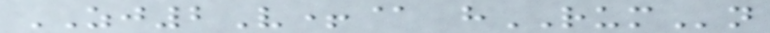ZJ2V+@ hRUMn
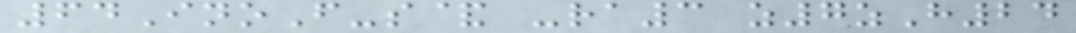64InoF-s& -ra3 z7zH24
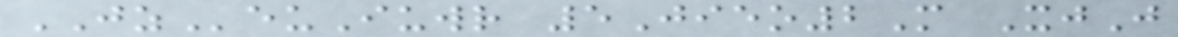JZeuIuwr 5Jieo2M XjJ
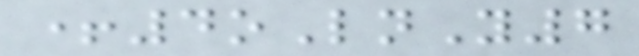+4oLnY7
